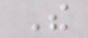The
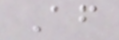After
